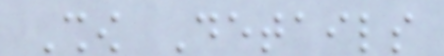Show Details
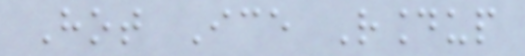Hot Ice Roundup
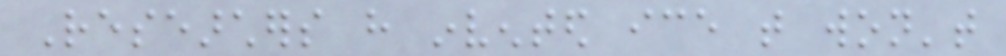Researchers have invented ice that won't
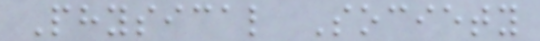Physical Society
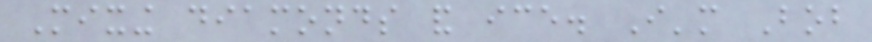Mixing diamonds and ice. I'm Bob
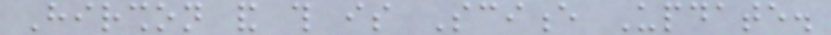Hirshon and this is Science Update.
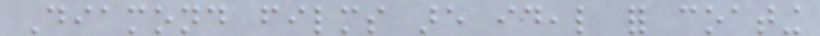Diamond films are ideal for coating
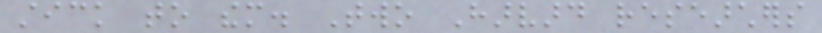stick to them. Two Harvard researchers
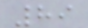89
